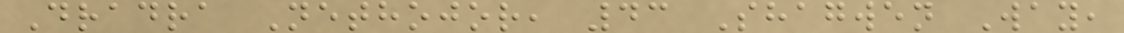Dradra Nethojor, 43 Shagwen Way,
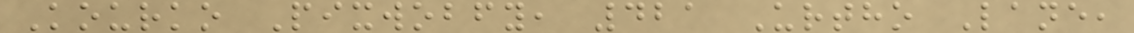Kourko Pixwobfy, 421 Urtho Lane,
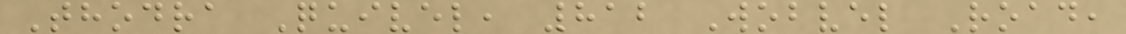Thodra Quivel, 812 Wobvel Road,
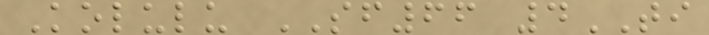Kolulu SF66 4TI
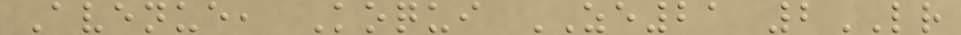Avenue, Koqui ZE21 2LR
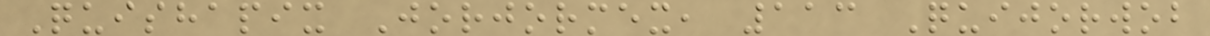Quishapix Jorjormex, 113 Quijorwob
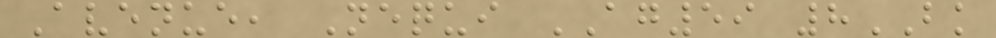Avenue, Nequi AG59 8BK
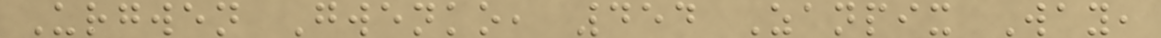Urgwen Gwenko, 454 Zanpix Way,
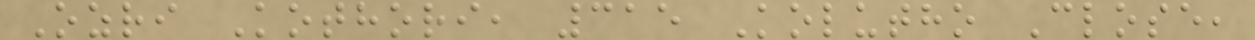Ozri Kothori, 315 Kolutho Close,
